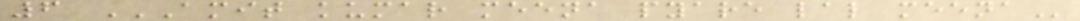6 AMIT KUMAR MEENA PYARE LAL MEENA
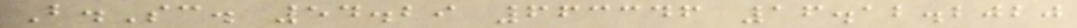B.Sc. 54.29 663346 16.12.2020
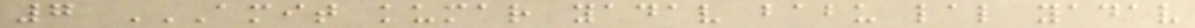7 AMIT KUMAR YADAV BABU LAL YADAV
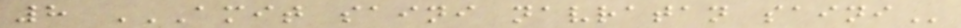8 AMIT SAINI NAVRATAN SAINI
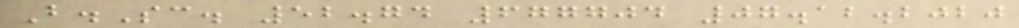B.Sc. 52.74 677704 07.12.2020
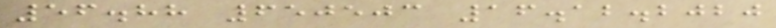56.88 650503 16.12.2020
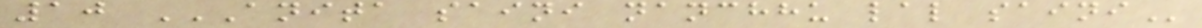10 ANITA SAINI NANCHHU LAL SAINI
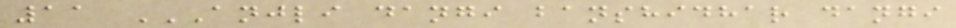11 ANJLI DANGI BANSHIDHAR DANGI
